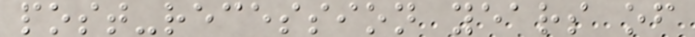post-recession years of
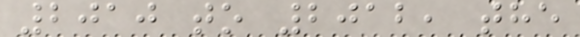2010 to 2012, the
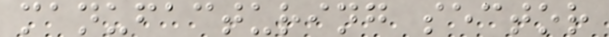manufacturing sector
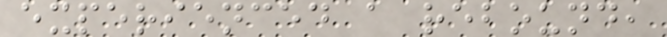experienced a rebound,
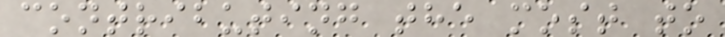contributing the most to
